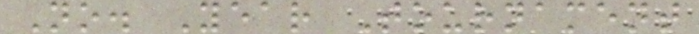No. Year Tournament
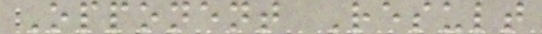Opponent Result
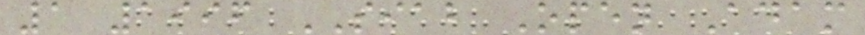1 1996 SIAB Open Adam
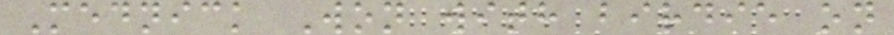Mednick Won with birdie on
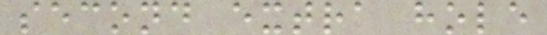second extra hole
